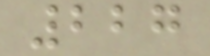227
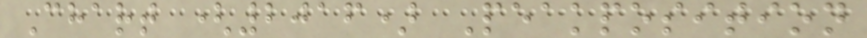Chart (2016) Peakposition
